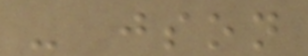- json
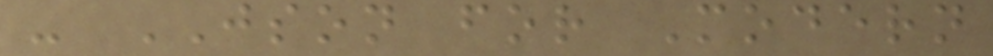- JSON for Modern
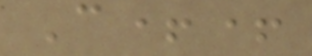C++
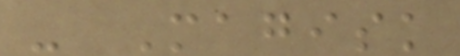- Magisk
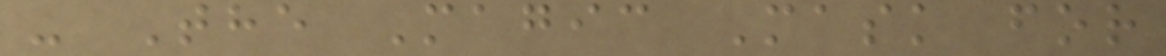- The Magic Mask for
